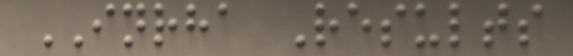INRHA Results
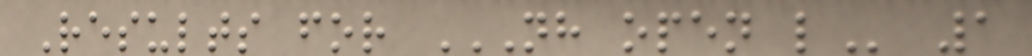Results for NH OPEN L 1
